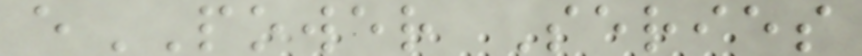ePOWER Series
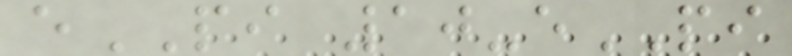ePI 10-ePI
